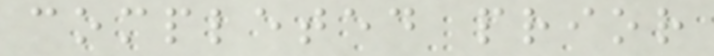completed prior
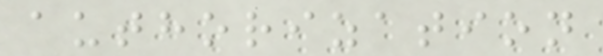authorization
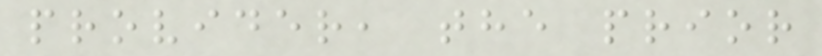provider, the prior
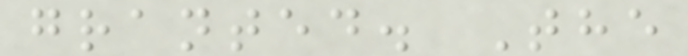granted. The
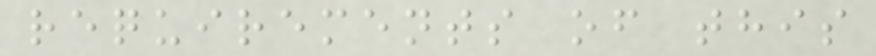requirements of this
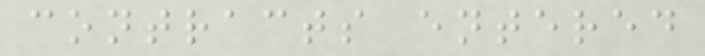contracts entered
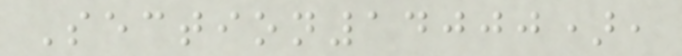Section14000),
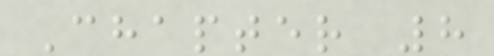Chapter 8
